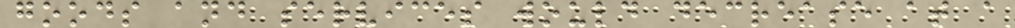goods and services would decrease at a
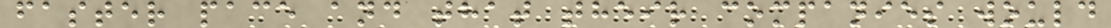faster pace and that their companies would
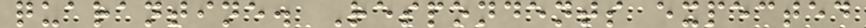quarantine. Respondents expected
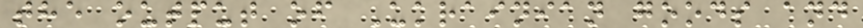the output of Ukrainian goods and
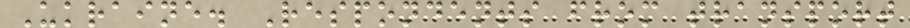Ukraine. Respondents from transport
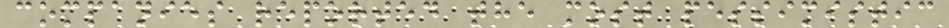companies reported the most pessimistic
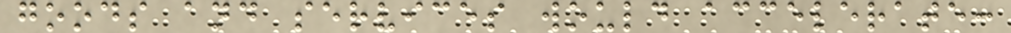goods and services would accelerate:
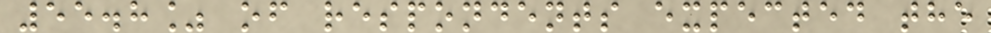55.8% of respondents expected the
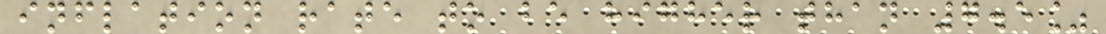inflation rate to be higher than 7.5%
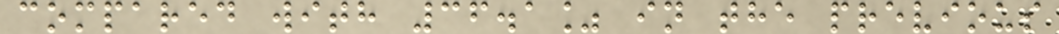compared with 36.1% in the previous
